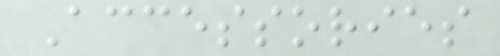Accessories
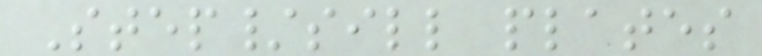Step/sill plates
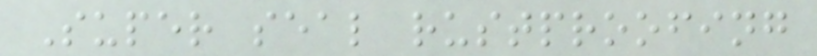Super seal rustproofing
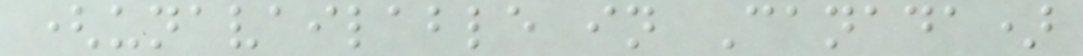(unavailable in Canada)
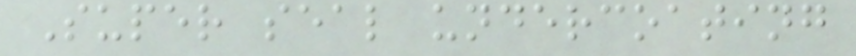Super seal undercoating
